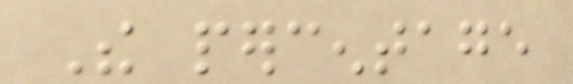The percentage
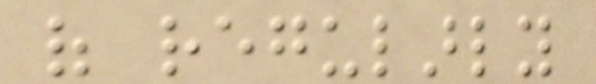of regularly
